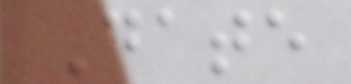Date
